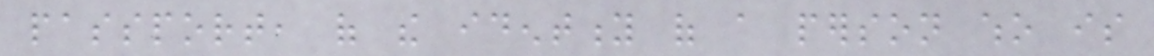passport, of the identity of a person who is
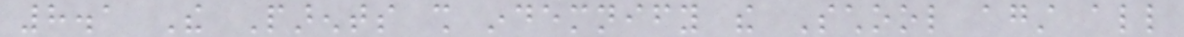8.1 The Parents shall indemnify the School against all
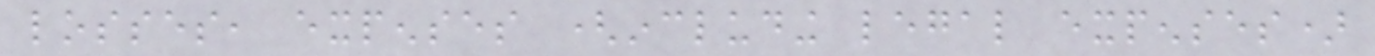losses, expenses (including legal expenses)
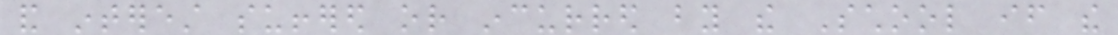and interest suffered or incurred by the School if the
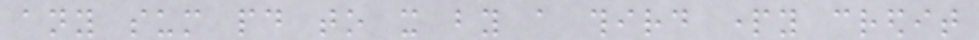any sum paid to it by a third party credit
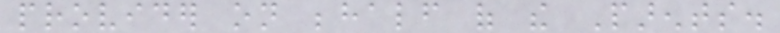provider on behalf of the Parents.
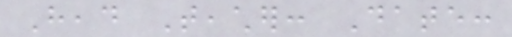Head Teacher: Date:
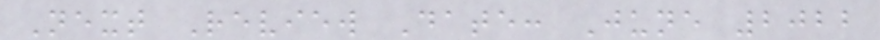Next Review Date: June 2022
